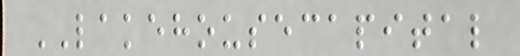LAKEHOUSECAPITAL
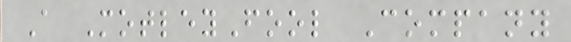A MotleyFool Company
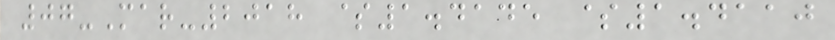07-Mar-2018 $1.4145 $1.4110
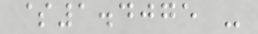$1.4075 -
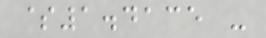$1.4135 -
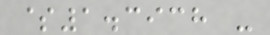$1.3938 -
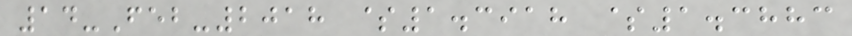14-Feb-2018 $1.3918 $1.3883
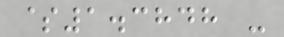$1.3848 -
